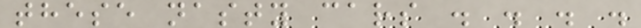these nasty cars . . . .
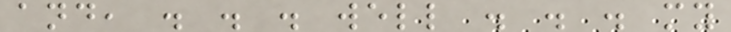and, . . . well . . . my
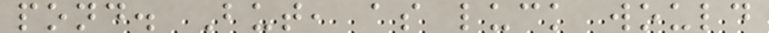pond. But, as luck would
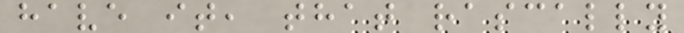have it, that rascally
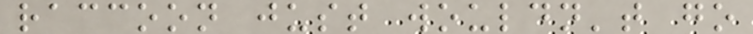raccoon just wouldn't go
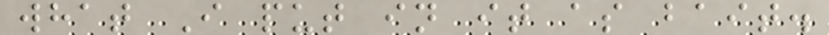what I put in it as bait.
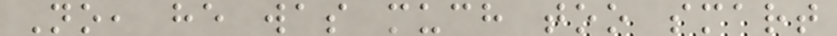No, he was much too smart
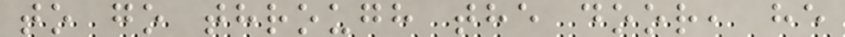to go through the door, he
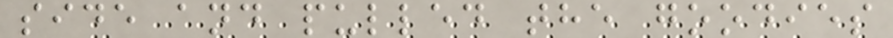side and pulled the goodies
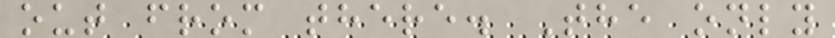out from there. The only
